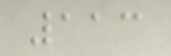113
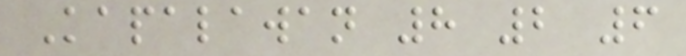Kapalawan 8 2 6
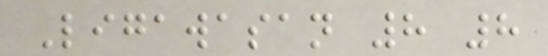Ligawasan 8 8
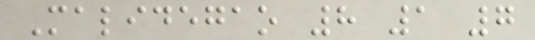Malidegao 8 1 7
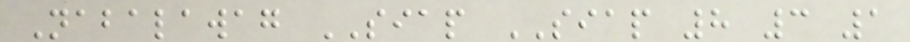Nabalawag SIAP SIAP 8 3 1
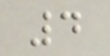4
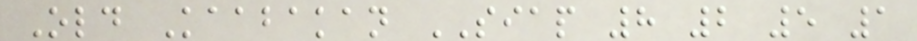Old Kaabakan SIAP 8 2 5 1
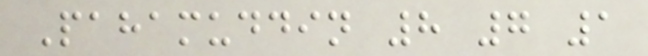Pahamuddin 8 7 1
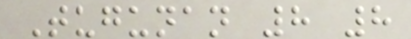Tugunan 8 8
